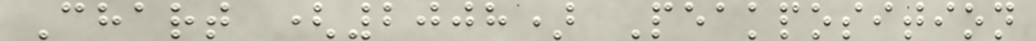Chart (2008) Peakposition
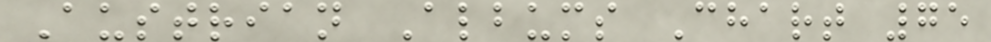Austrian Albums Chart 75
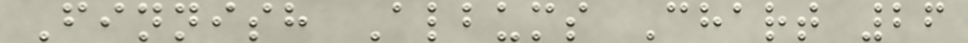Finnish Albums Chart 26
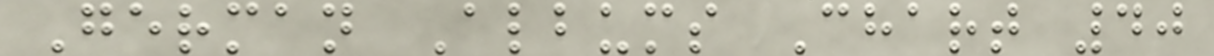German Albums Chart 40
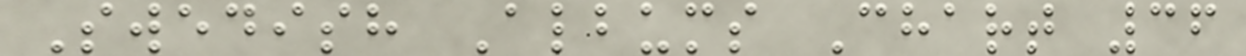Swedish Albums Chart 36
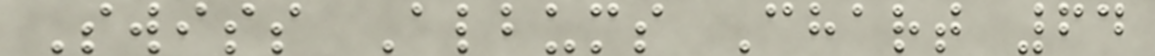Swiss Albums Chart 64
